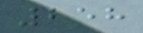258
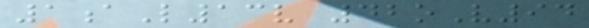1aL13v 42oV94
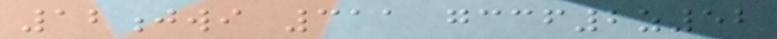12jwi 311 gccf2z52
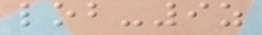lob-9z
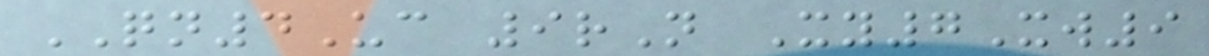QN4Uc 9rN Xy7Xw9
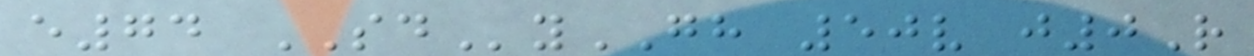e74 SDyGH 50v j0R
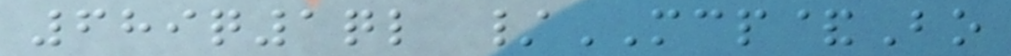689q1ql /MCP&Bo
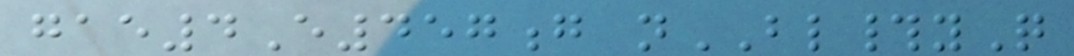gae4E457g nBL#yQ
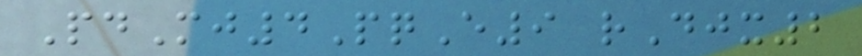PdMj4PqE9 rDjx2
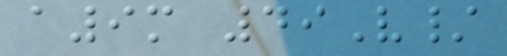a9m 49V/
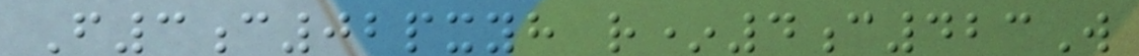F3c02pxyh r*4c423W
